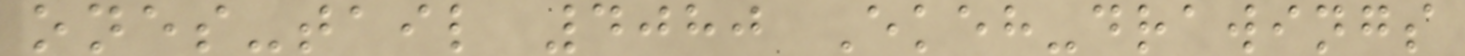ones-tail 4080 Ekeh-drawings
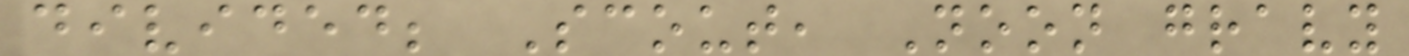divided; Scout, Noon gravy
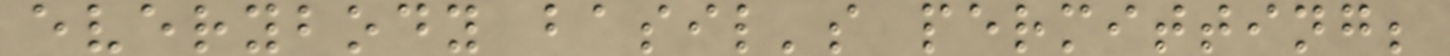everybody basil's permitting;
